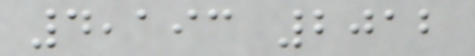4,193 2012
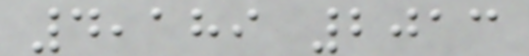4,189 2013
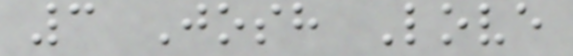3 Josh Love
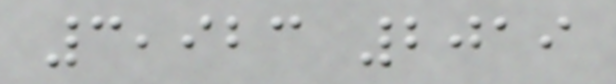3,923 2019
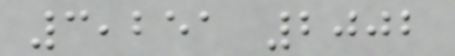3,251 2002
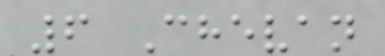6 Chevan
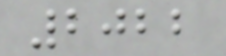2022
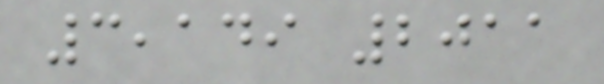3,149 2011
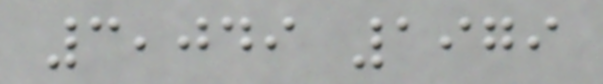3,049 1979
